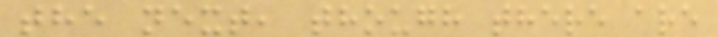the next, though there are
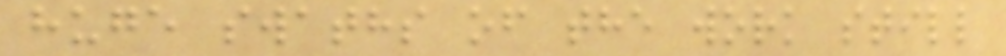huge swaths of the work still
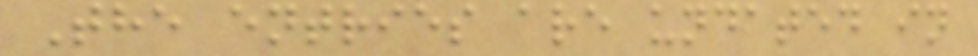The entries are undated in
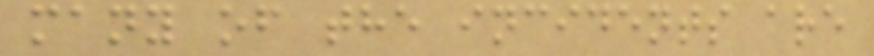many of the incidents are
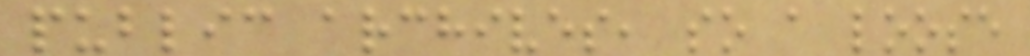public archives, so a loose
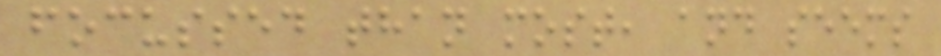focussed than most, and seems
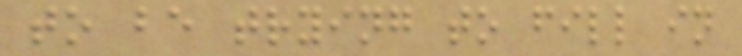to be trying to fill in
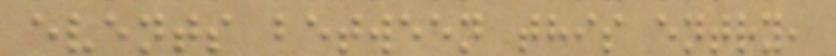events between this entry,
